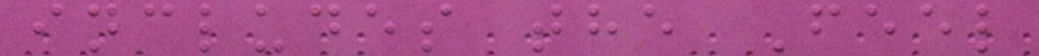includes the Feel
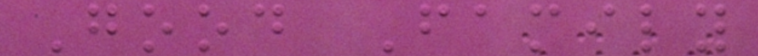Good Family
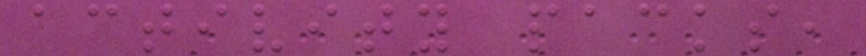activity packs,
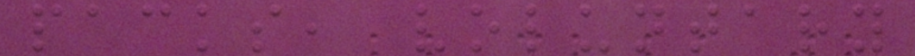packs, voluntary
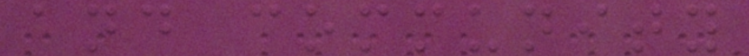and community
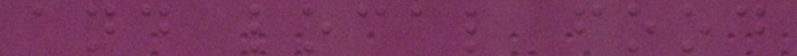and local food
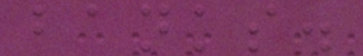banks.
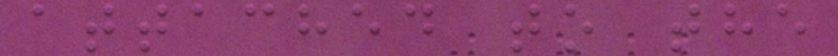attached to the
